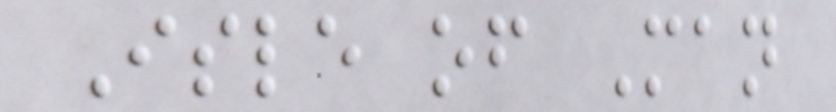Isle of Man
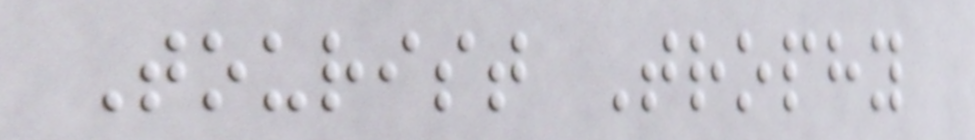Tourist Trophy
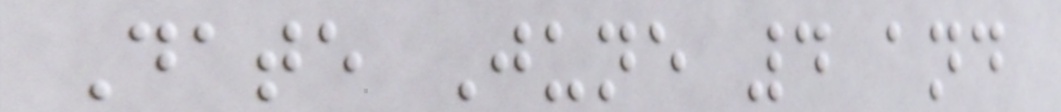Date June 4 and
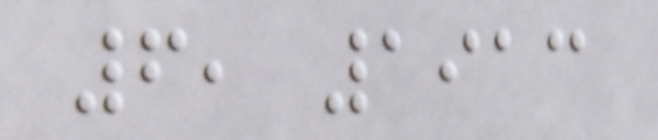6, 1913
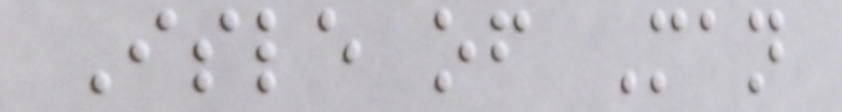Isle of Man
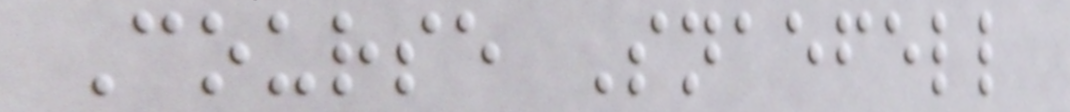Course Snaefell
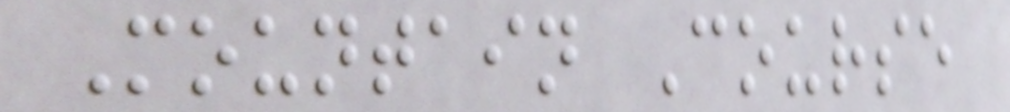Mountain Course
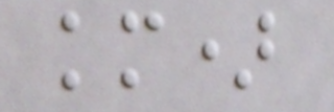km)
